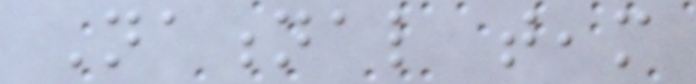National team
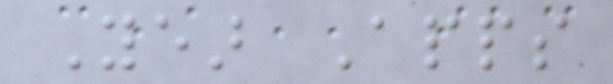Year Apps
